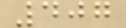407
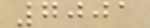7001
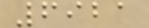6921
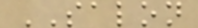SALON
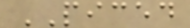PICED
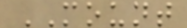MOUNT
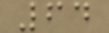64
